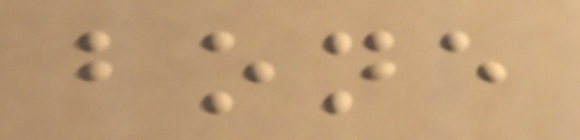bone
